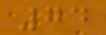74
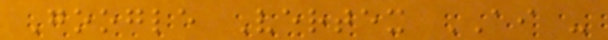Google Vertex AI -
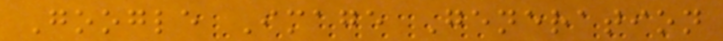Google Image Generation
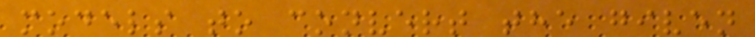models to convert the given
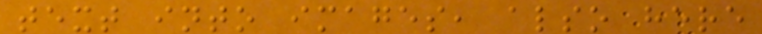text into images, also here
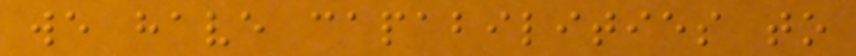we have capabilities to
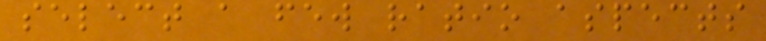select a few ratio aspects
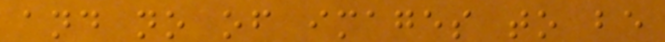and no of images to be
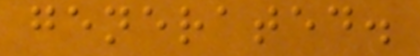generated.
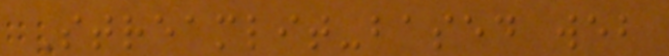Streamlit-based web
